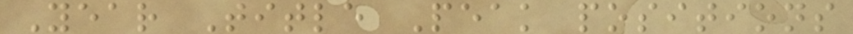Year Title Peak positions
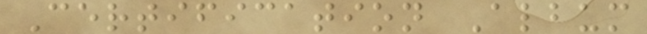Certification Album
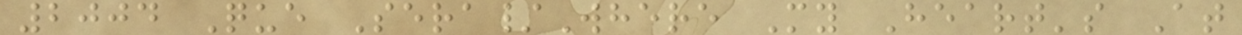2004 Que Sera/Where My Heart's At
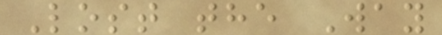Lost the Way
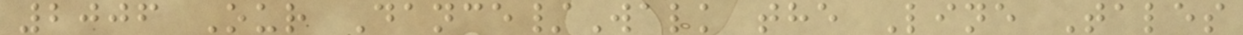2006 Our Dance/Walk the Line Tales
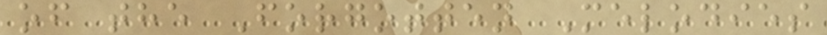of the Forgotten Melodies
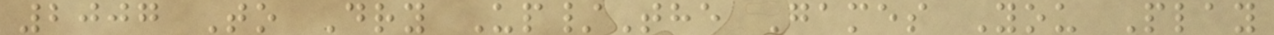2007 To Dry Up/The Games You Play
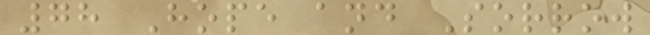78 Hope and Sorrow
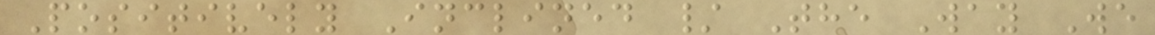Positively Inclined / The Way We
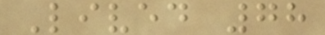Lived 78
